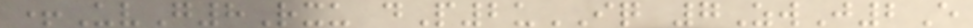+UvG8Rxu dP2uIQ 7ZwJ2E
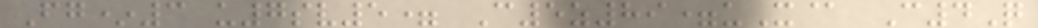Fg*3 u7sv5= C5z89=uX@ C4Q
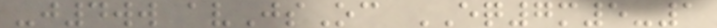-j4ww avJsOc EQ7m5-1
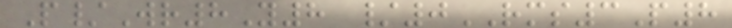P/Wr8Y8 /0RMS3P8
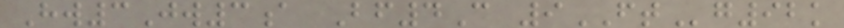Hw3Jw3a Bf4C 9FTg92k
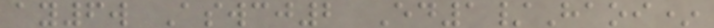ay6w Aswcj2 Ed1/Haoi*
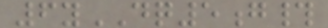6yDQ5g#
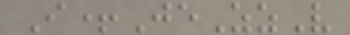I+JeZzV
